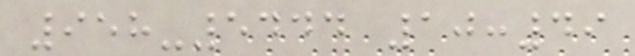958-5444 10:49
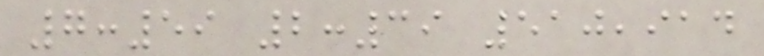7:59 2:39 510,914
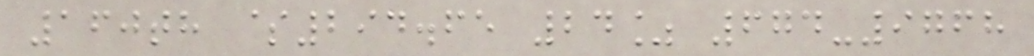160th $294.65 24% 674-9768
